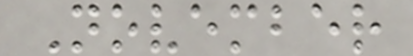November
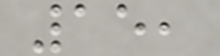15,
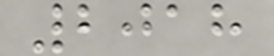2018
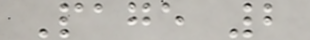Page 2
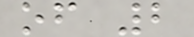of 2
